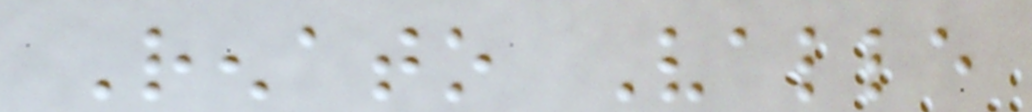Renato Valle
